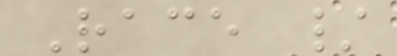Race /
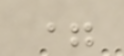=
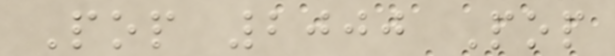Pop 2000 Pop
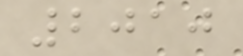2010
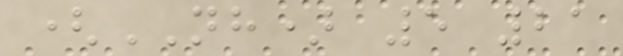(NH) 5 21
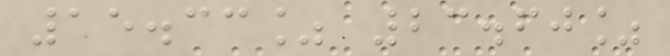15.33% 23.60%
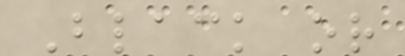Black or
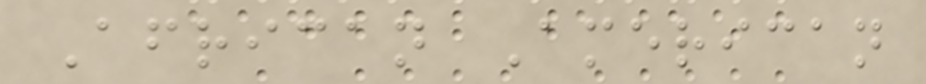African American
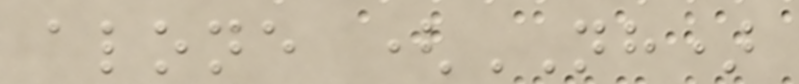alone (NH)
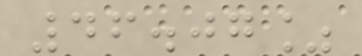46.07%
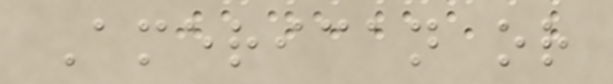American or
